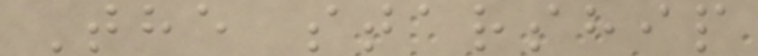The starship
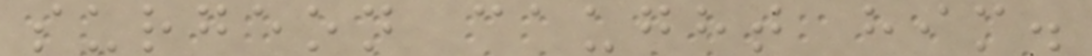surgeon caught him.
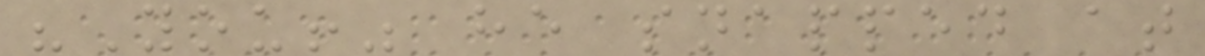"You!" he snapped at
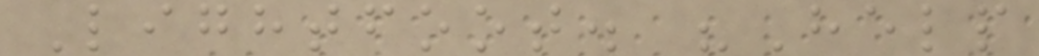Lightfoot. "Help
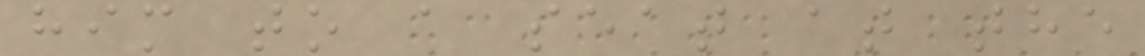him to a seat at the
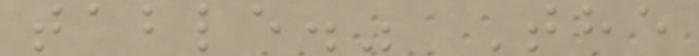table." The
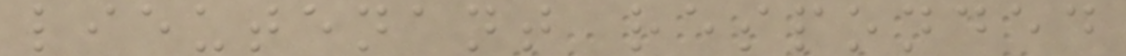lieutenant responded
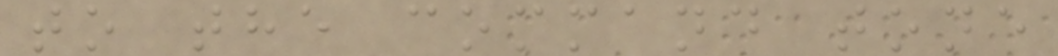to the command tone
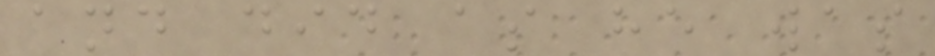and did as he was
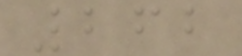262
